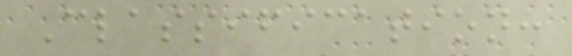Classification:
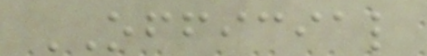OFFICIAL
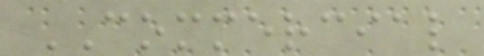COMMERCIAL
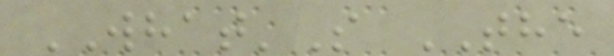WHAT'S THE
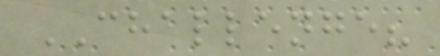CHALLENGE?
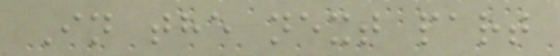In the next part
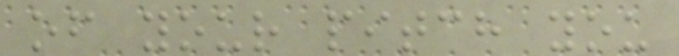of your pitch you
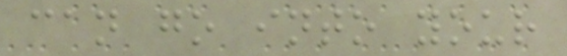can go into your
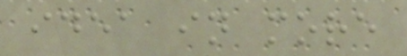idea in more
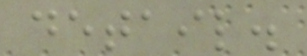detail.
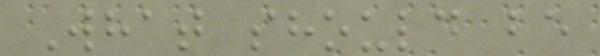What should be
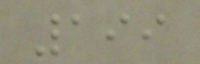199
